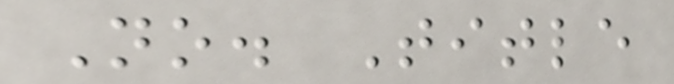No. Title
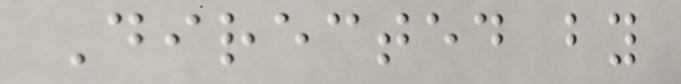Directed by
